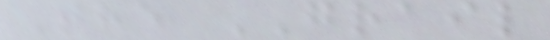The GRAIL
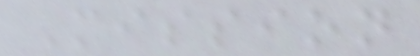Mission
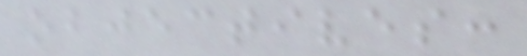objectives:
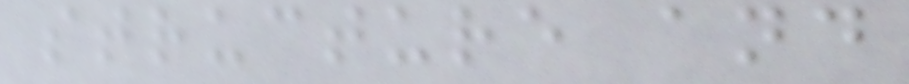structure and
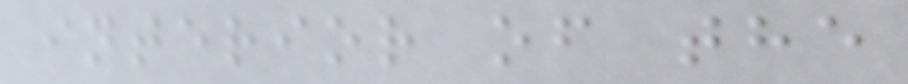interior of the
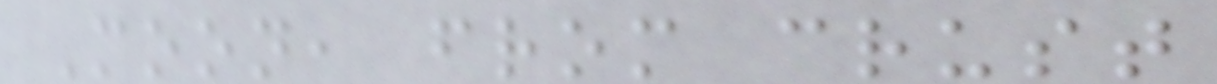Moon, from crust
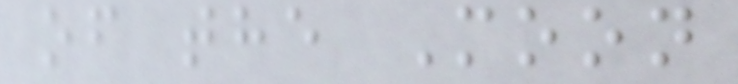of the Moon
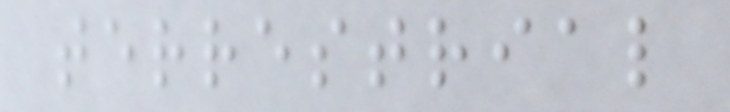terrestrial
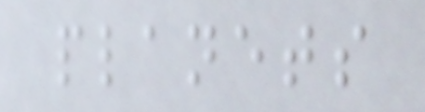planets
